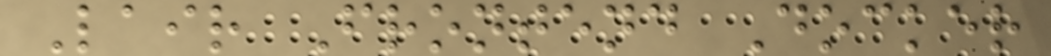Lair Frontend Docker
